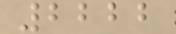2222
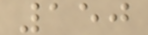150
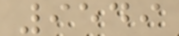9549
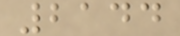2144
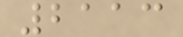2113
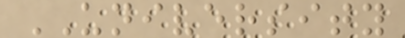UNIVERSITY
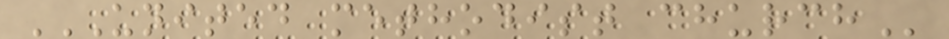UNITED METHODIST CHURCH
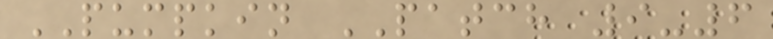PUMPKIN PATCH 9-6
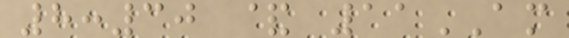8:30 & 11AM
